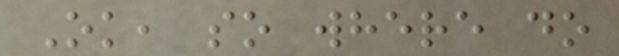Ok, so where do
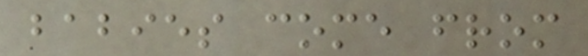babies come from
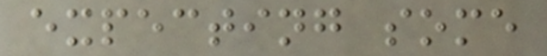expecting some
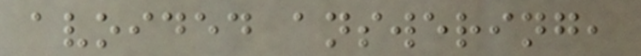avoided answering,
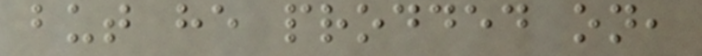but he prodded on,
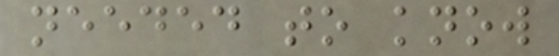needed to know
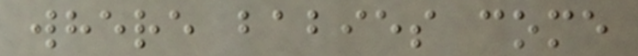where babies come
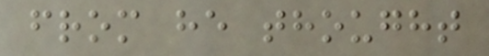from he thought
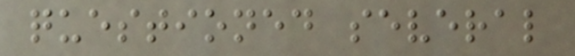questioned several
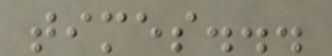times...
